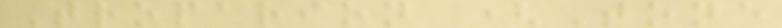Troparion (Tone
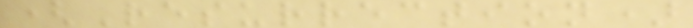(Resurrection)
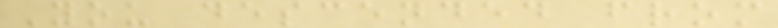You descended from
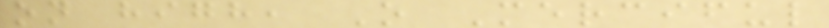on high, O Merciful
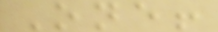One!
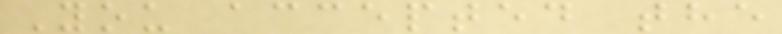You accepted the
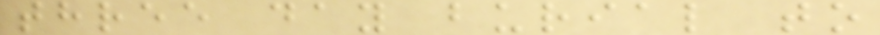three day burial to
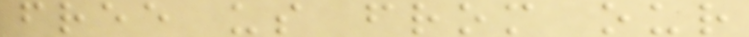free us from our
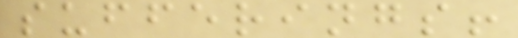sufferings!
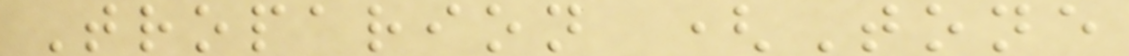Troparion (Tone
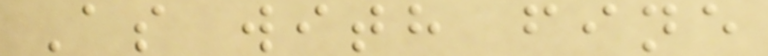As with fine
